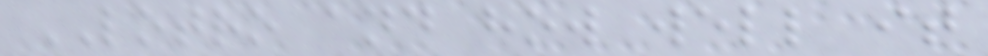LOTRO and how well it
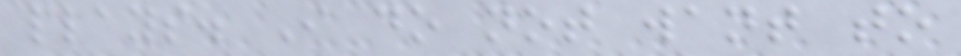plays. I do not want to
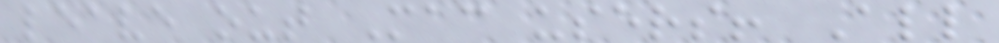leave out Mac users! All
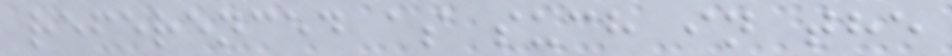referenced as such in the
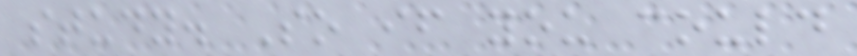study. So if you could
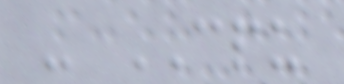- CPU
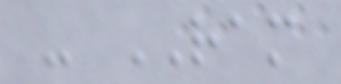- RAM
